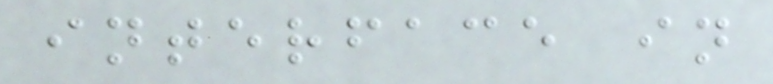interface in
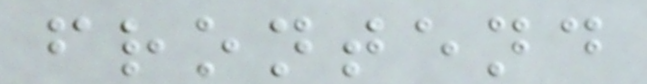frontend
